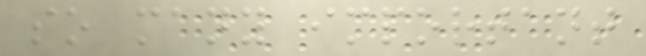so many important
